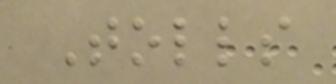Tolls
